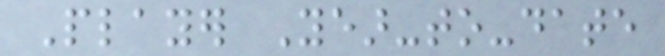Player Year-to-date
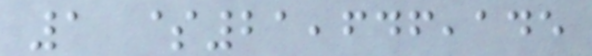1 $21,646,145
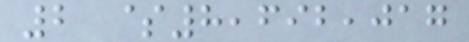2 $8,692,017
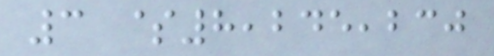3 $8,245,230
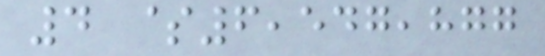4 $6,547,877
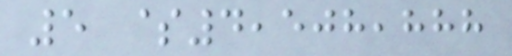5 $4,508,888
